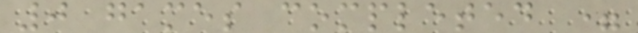0 games completed =
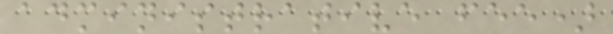administrative fee)
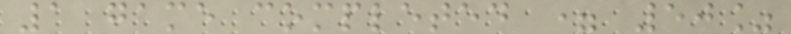1 game completed = 50%
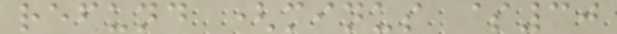refund (minus $30
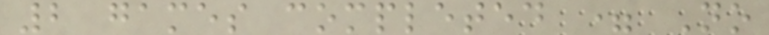2 games completed = No
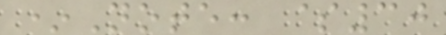*Note: $30
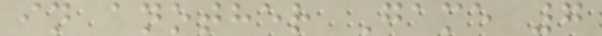in another Game 7
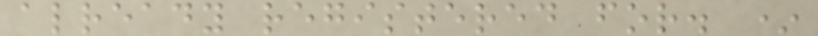already registered for. *
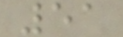51
